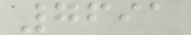7691
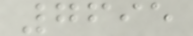7695
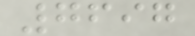7697
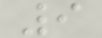9
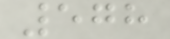578
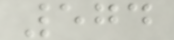574
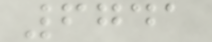6741
